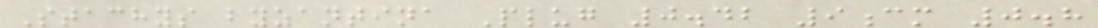Stachys byzantina Plug 0.42 9cm 0.8
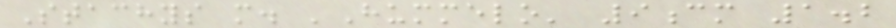Stachys m. 'Hummelo' 9cm 1.2
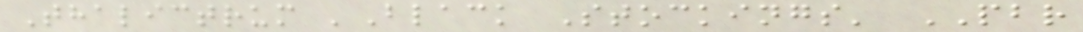Thalictrum 'Black Stockings' PBR
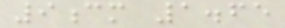9cm 1.65
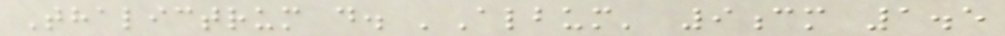Thalictrum d. 'Album' 9cm 1.5
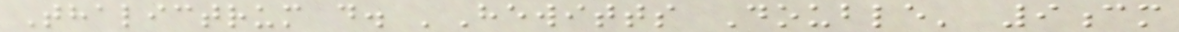Thalictrum d. 'Hewitts Double' 9cm
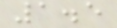1.5
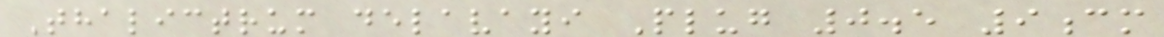Thalictrum delavayi Plug 0.5 9cm
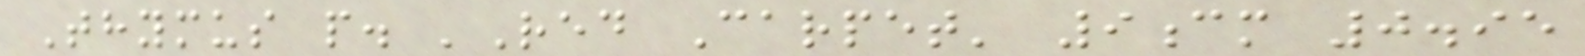Thymus p. 'Red Carpet' 9cm 0.95
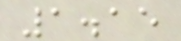1.15
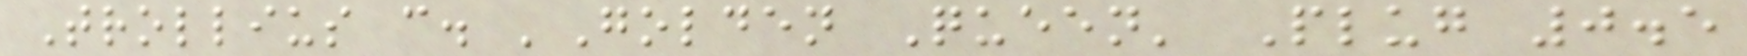Trollius c. 'Golden Queen' Plug 0.5
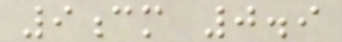9cm 0.9
